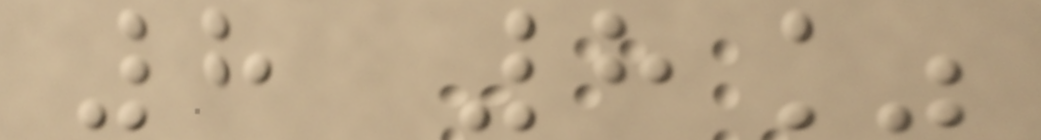8 8%
